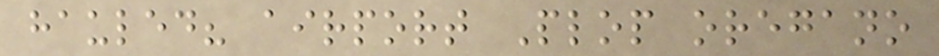hauled? airport Plop oregano
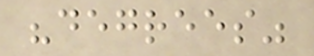"degrees"
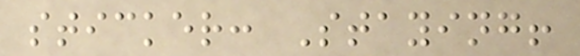sticker: Staying!
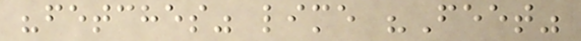"fetches" lime "Feet"
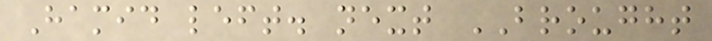Hamid left. next BROUGHT
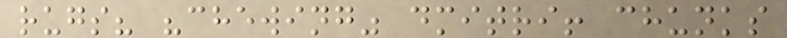rugs? "chewing" dmitri! chunks
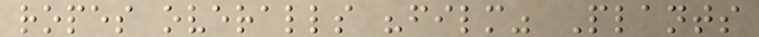ropes overalls "film" Plants
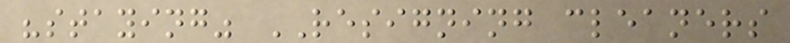"staying" RESIGNING cleaners
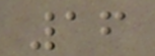16
